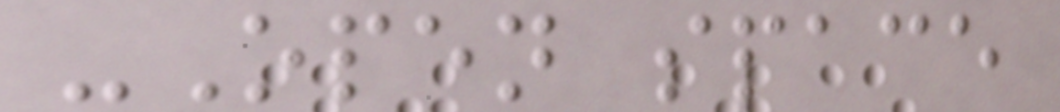-Open space
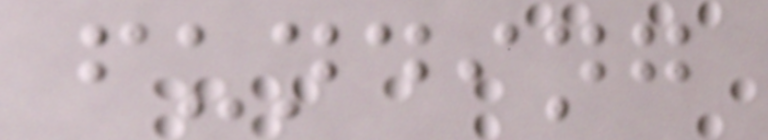funding
